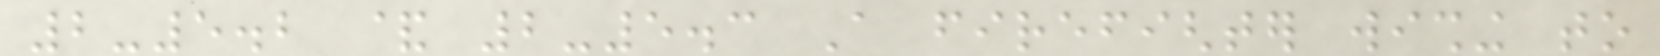2-5.2 & 2-5.3 A firefighter wishing to
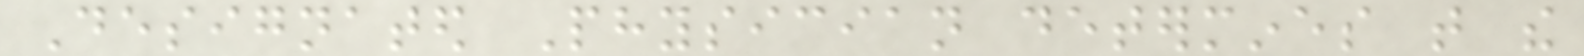Designated Physician determines that the
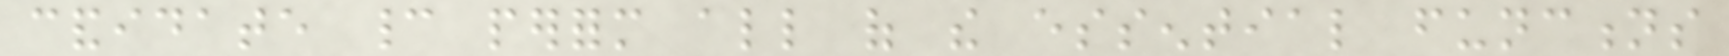candidate cannot perform all of the essential functions
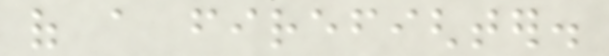of a firefighter.
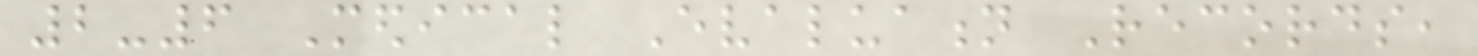2-6 Medical Evaluation Records,
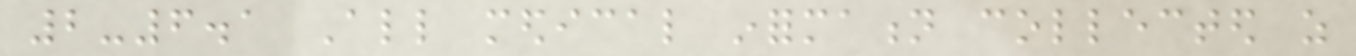2-6.1 All medical information collected as
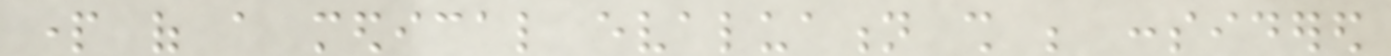part of a medical evaluation shall be considered
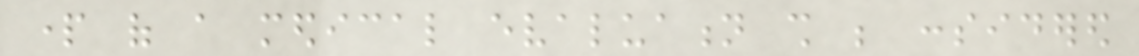part of a medical evaluation shall be considered
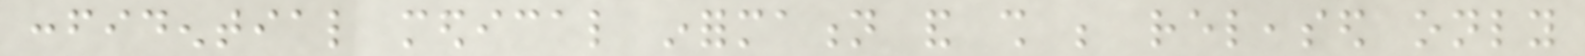confidential medical information and shall be released only
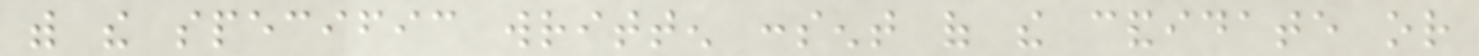with the specific written consent of the candidate or
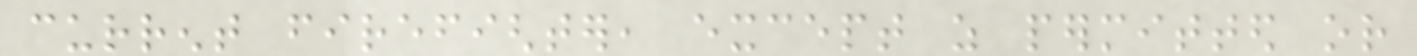current firefighter, except as permitted or
